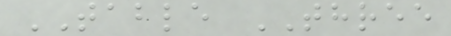TABLE THREE
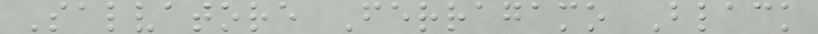Salvatore Ferragamo Black
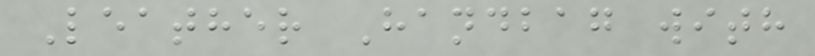Leather Handbag with
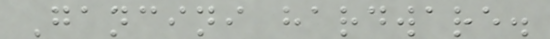Gancini hardware.
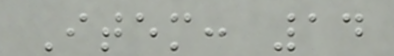Item: 14
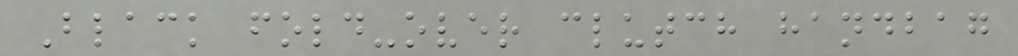Black fold-over clutch handbag
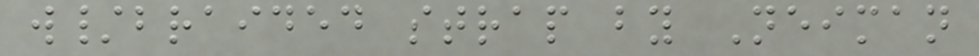w/braided strap by Neiman
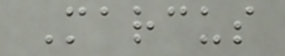Marcus
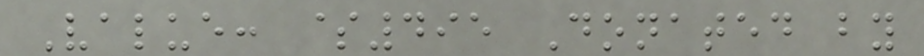Value: $495 Donated by
